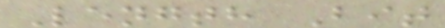Length Bit
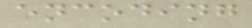encoding
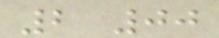2 00
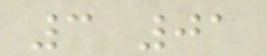3 01
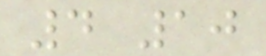4 10
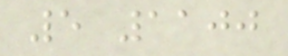5 1100
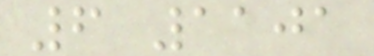6 1101
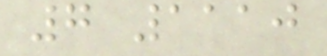7 1110
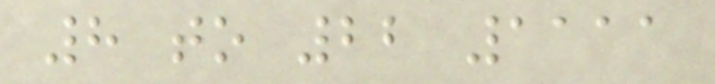8 to 22 1111
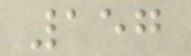157
